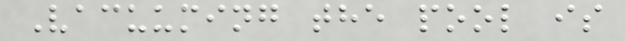Vacuuming the pool is
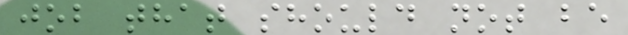job that should not be
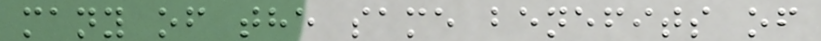many of the same benefits of
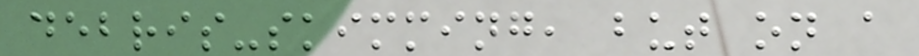debris-skimming, but on a
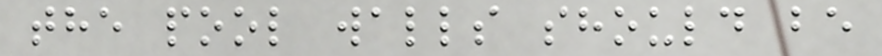the pool walls should be
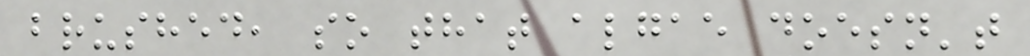brushed, so that algae doesn't
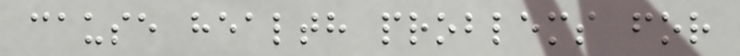cause health problems for
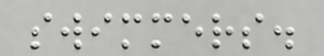swimmers.
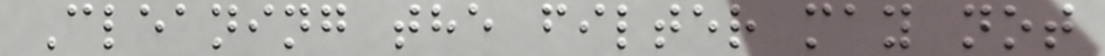Cleaning the filter may not
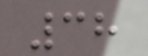38
